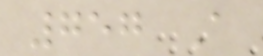757 A
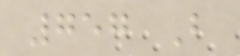757 B
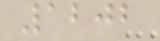1202
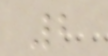2
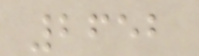2652
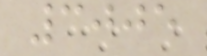3005
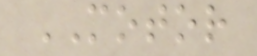MOTOR
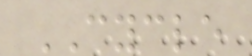CYCLE
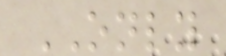ONLY
